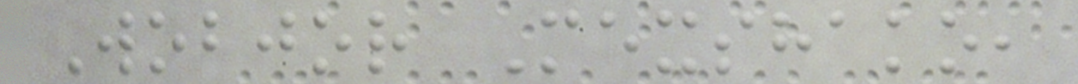Wobjor Mexshako,
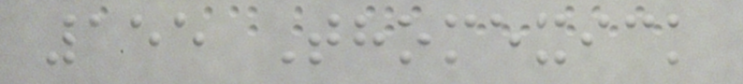155 Thomexick
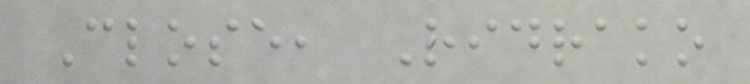Close, Ridrako
